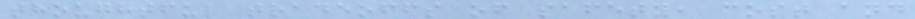thoughtful tradeoffs of safety, cost and
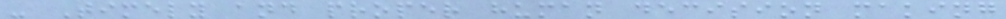- Timely and proper human decision making
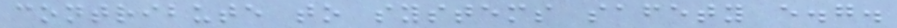contribute to systems safety e.g.
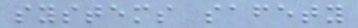systems safety
